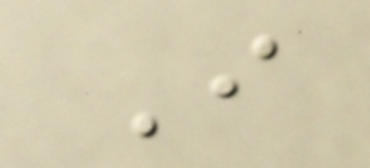I
